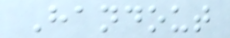Handout
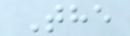The
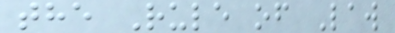the Rule of Law
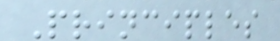Principles
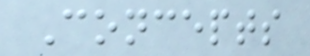Concepts
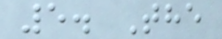5. The
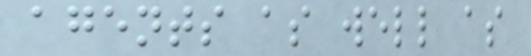agents as well as
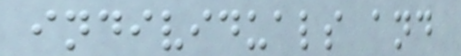individuals and
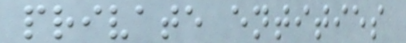private entities
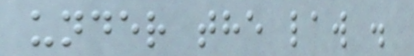under the law .
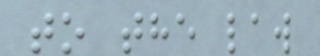to the law
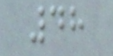48
